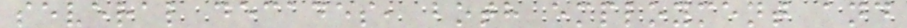several decades, both employment and
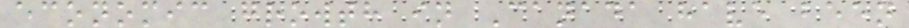economic growth in Canada have been
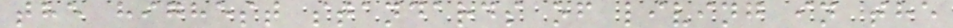the highest standards of living in the
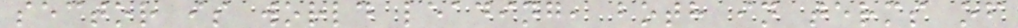sector is world leading, both in terms of
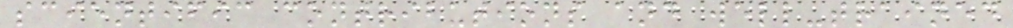scientific contributions and well-trained
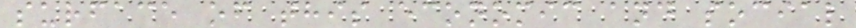surface of this economic and social
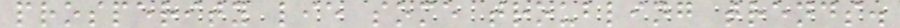prosperity lie some troubling trends.
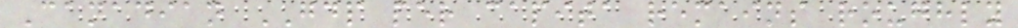Canadian GDP per capita remains roughly
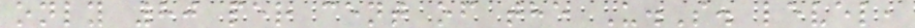only 80 per cent of the U.S. level,
